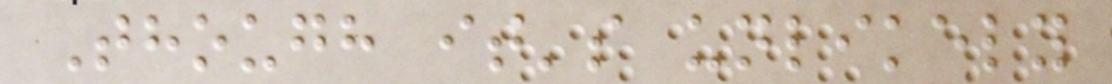Though it's unlikely
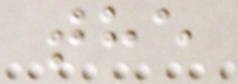the
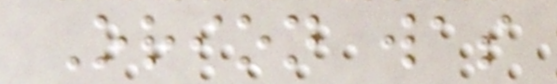Orion was
